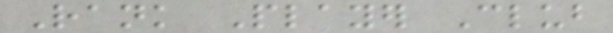Rank Player Club
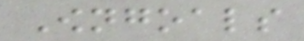Owngoals
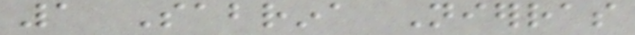1 Sabrina Nierras
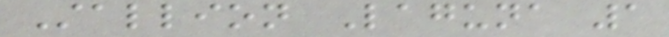Stallion Laguna 1
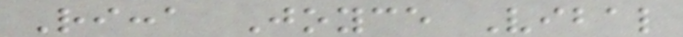Ricca Joyce Vibal
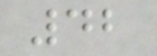42
